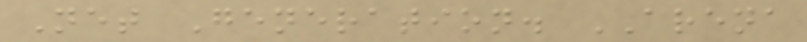Net Generation. ARENA
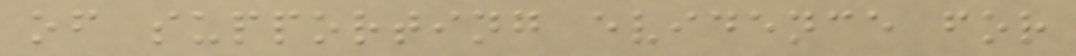of supporting evidence for
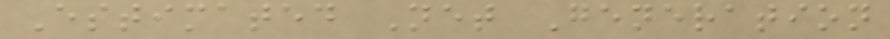Estimated Net Generation
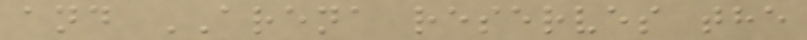and ARENA reserves the
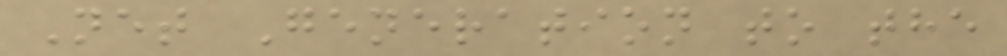Net Generation to the
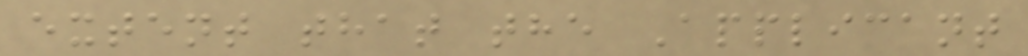extent that the Applicant
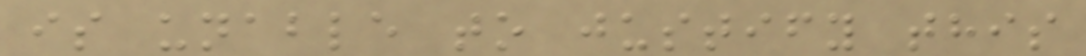is unable to justify this
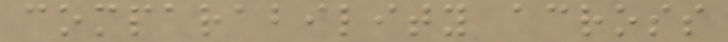comparability across
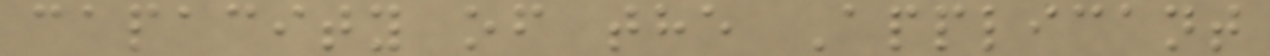capacity of the Applicant
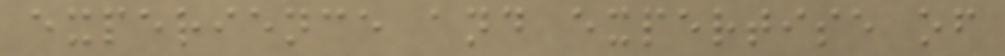experience and expertise of
